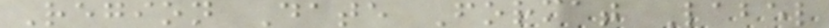Region Date Format Label
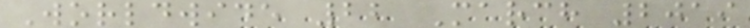Worldwide 22 March 2019
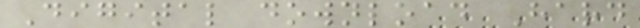Digital download Hard
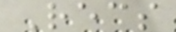Recs
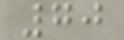70
